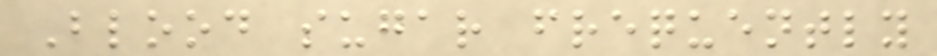Blood sugar frequently
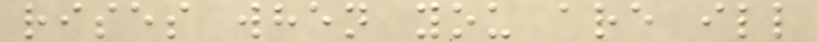rises when you are ill
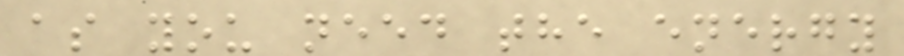as you need the energy
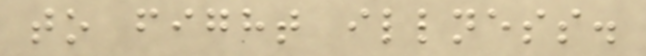to fight illness.
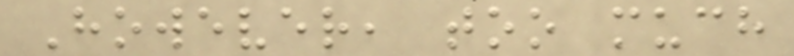However, too much
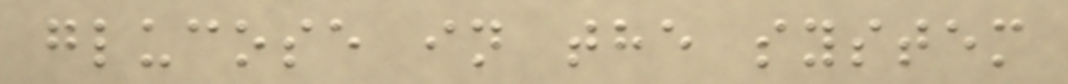glucose in the system
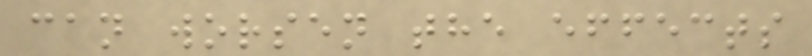can worsen the effects
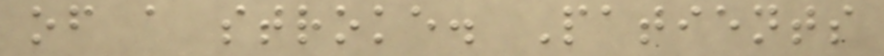of a stroke. Patients
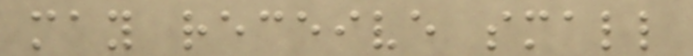may receive small
